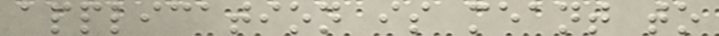application is meant to
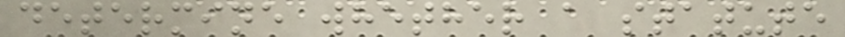determine whether a statute
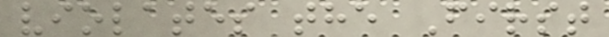violates the First
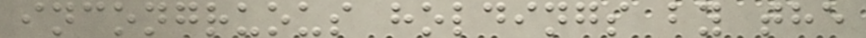incongruous holdings by the
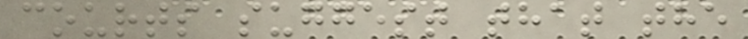courts suggest that the
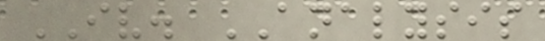IV. ANALYSIS
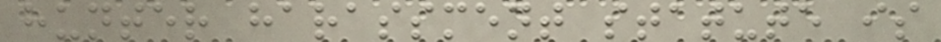hunter harassment statute is
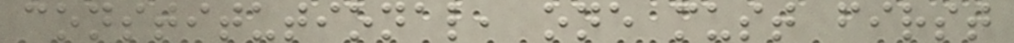constitutional, one must first
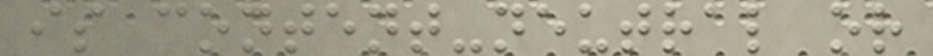is content-neutral or
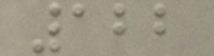122
